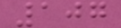107
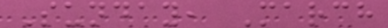Sunday, March
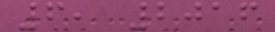6, 2016
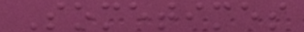Sometimes
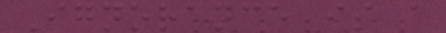Ignorance is a
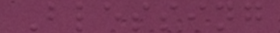Blessing
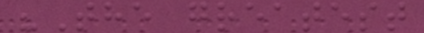"The greatest
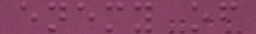enemy of
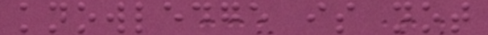knowledge is not
